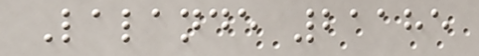Lalande 21185
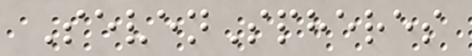SevenSpheres
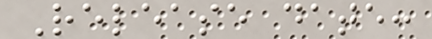Release date:
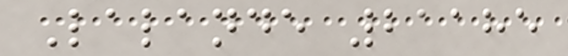Lalande 21185
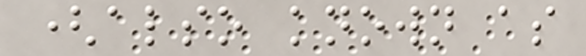(also known as
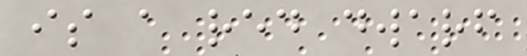is a red dwarf
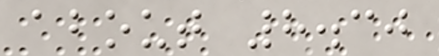about 8.30
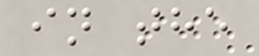in the
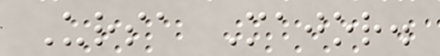Ursa Major.
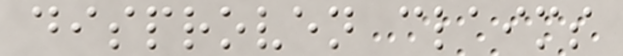disproven claims
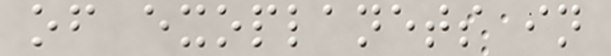of exoplanets in
